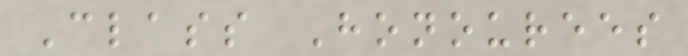Class Honourees
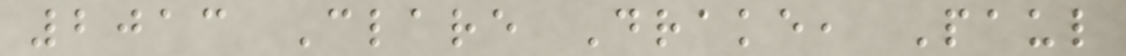2013 Clare Drake, Paul
